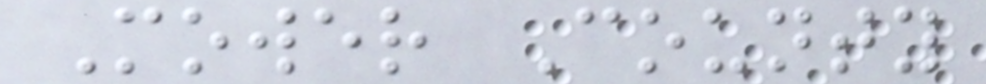Mower County
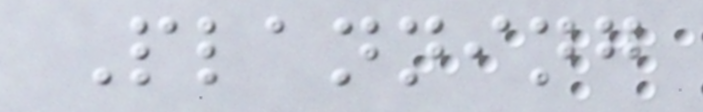Planning
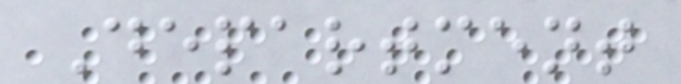Department
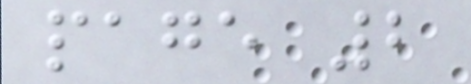page 2
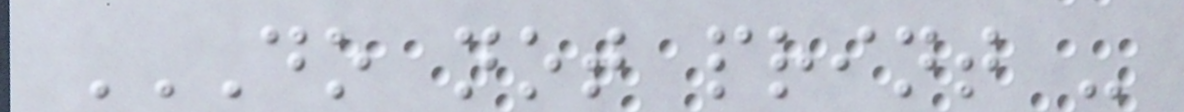DO NOT PRINT -
